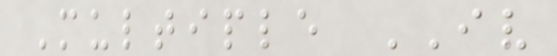Multiple IV
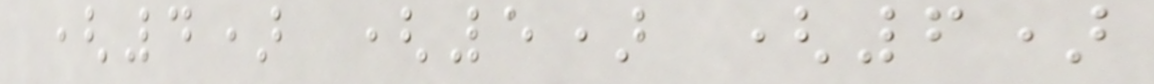(4) (5) (6)
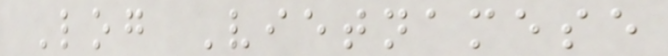Log Vietnamese
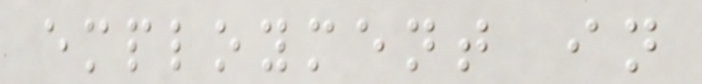employment in
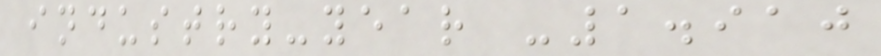industry-year -1.910
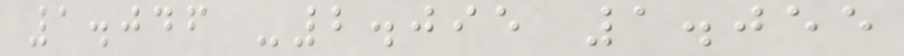1.046 -2.095 1.055
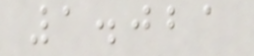1.021
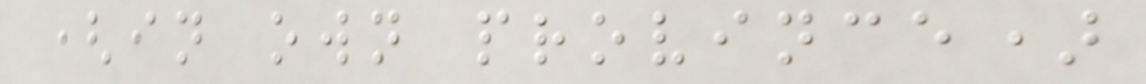(in own province)
